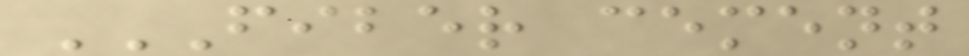FIBER CEMENT
